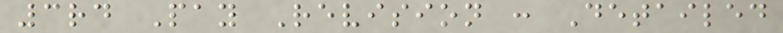3rd Pay Revision : Detailed
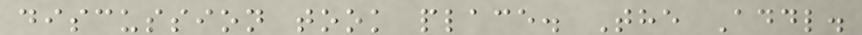discussion took place. The Addl.
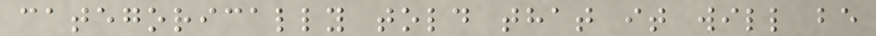categorically told that it will be
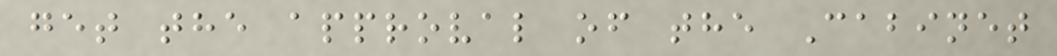get the approval of the Cabinet
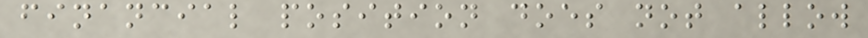financial position does not allow
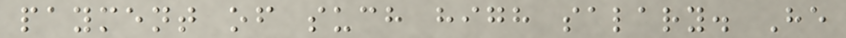payment of such high salary. He
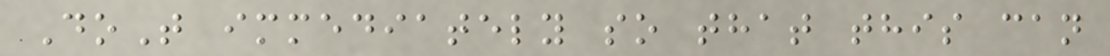DoT immediately so that this can
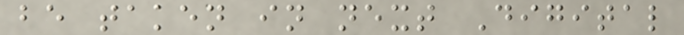be taken in next Digital
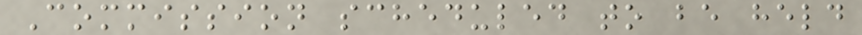Commission scheduled to be held
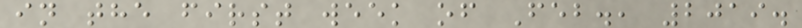in the first week of Feb., 2019.
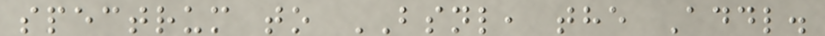spectrum to BSNL, the Addl.
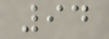94
